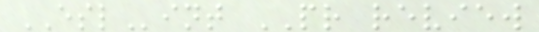ESLint PR review
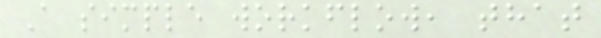A simple workflow, that
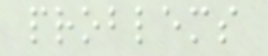problems
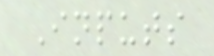Inputs
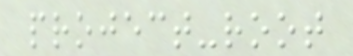project-root
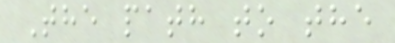The path to the
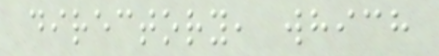directory, which
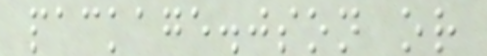package.json or
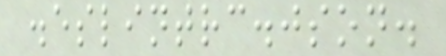.eslintrc.json.
